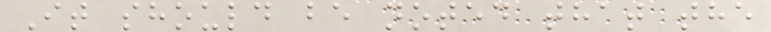It should be noted that the
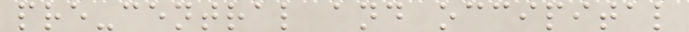pre-central and occipital
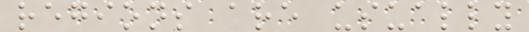regions are usually
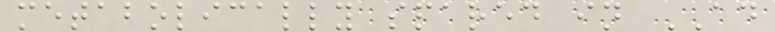metabolically spared in AD
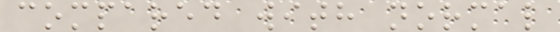compared with normal
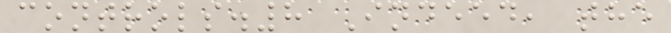controls.8 Indeed, the
